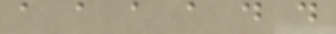a a a a d d
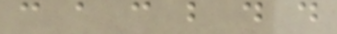c a c b d d
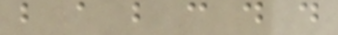b a b c d d
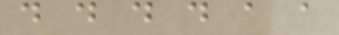d d d d a a
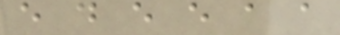e d e e a a
